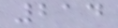214
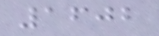1602
